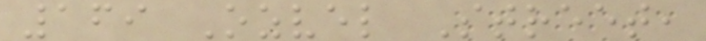169 Ozvel Street,
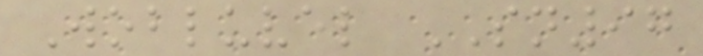Wobluvel SN97
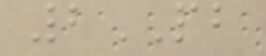2PB
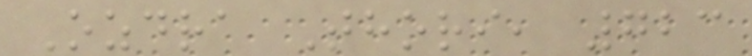Ozdra Thori, 723
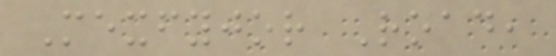Mexfyjor Road,
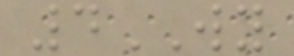4WY
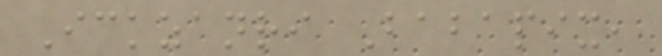Ickzanri Babapix,
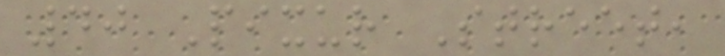40 Pixur Street,
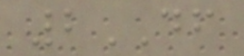2DF
